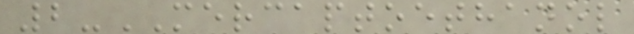2-MERCAPTOETHANOL
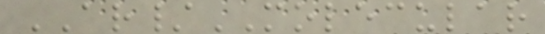AR/MOLECULAR
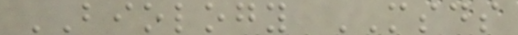BIOLOGY MSDS
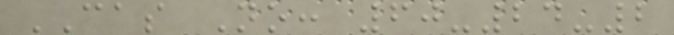CAS No: 60-24-2
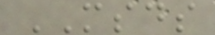MSDS
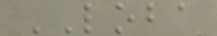LOBA
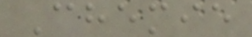Chemie
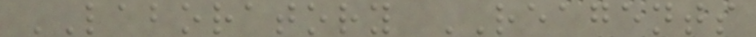LABORATORY REAGENTS
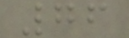76
